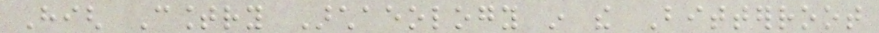High Country Archaeology in the Bitterroot
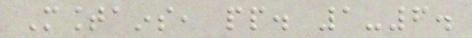Mountains, pp. 1-6.
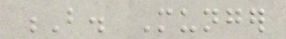B. Munger
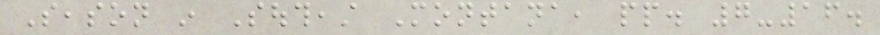Season in Southeast Montana, pp. 7-16.
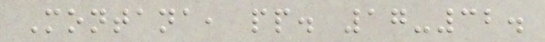Montana, pp. 17-32.
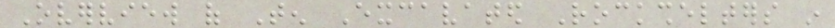Overview of Ten Excavated Rockshelters in
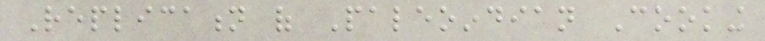Replication of Paleoindian Cooking
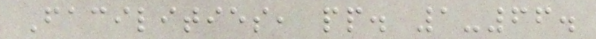Facilities, pp. 1-66.
